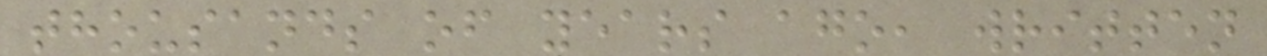thousands of years ago, written
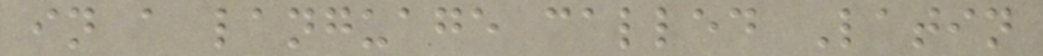in a language called Latin
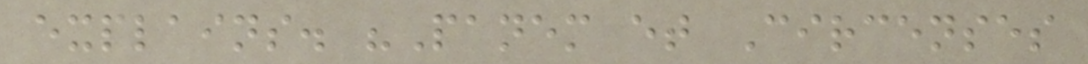explains. "Panem et Circenses
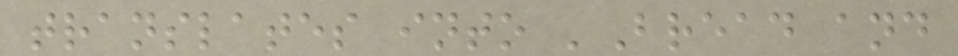translates into 'Bread and
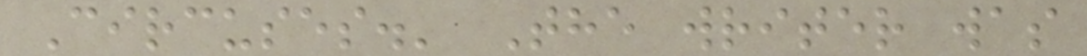Circuses.' The writer was
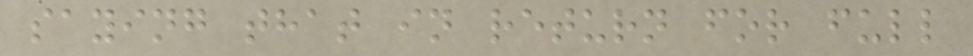saying that in return for full
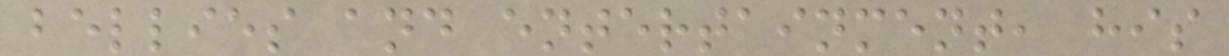bellies and entertainment, his
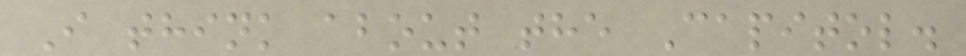I think about the Capitol.
